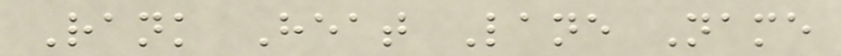Rank Heat Lane Name
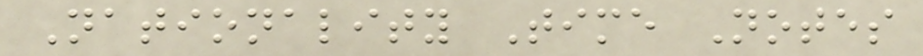Nationality Time Notes
